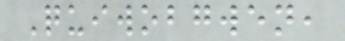Quiwobgwen,
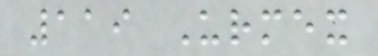119 Urmex
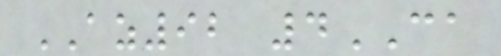AZ92 4CA
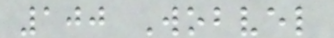100 Wobvel
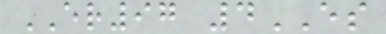ER97 4ES
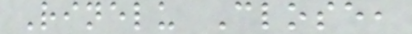Rinelu Close,
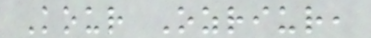Kour Ozriur,
